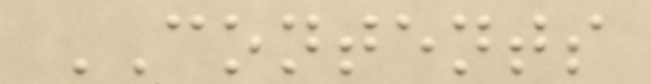CONTENTS
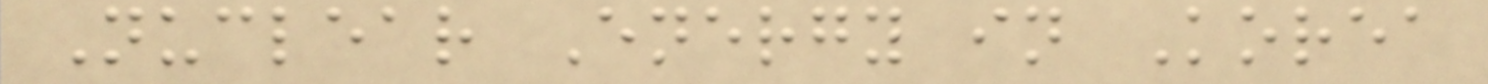Nuclear Energy in Korea
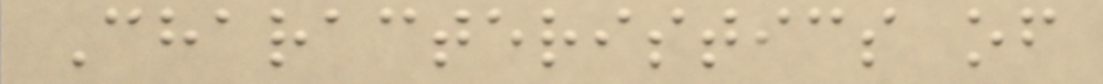Characteristics of
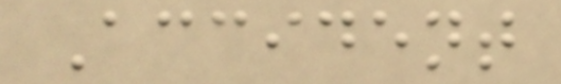Accident
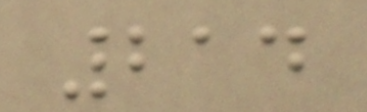214
